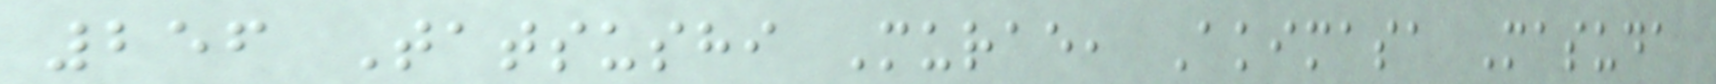256 Tatsushi Murae, Akimasa Masuda
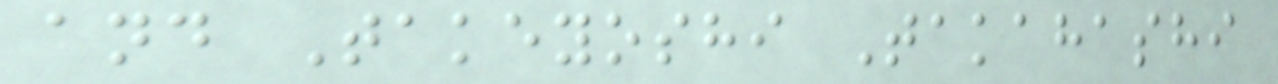and Takeyoshi Takahashi
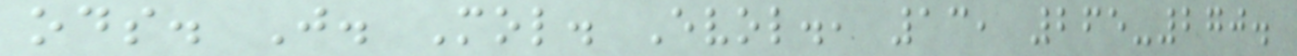ods. J. Mol. Evol., 13, 265-270.
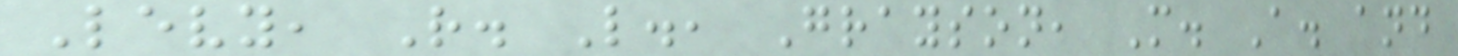Levy, R. L., Grayson, M. A. and
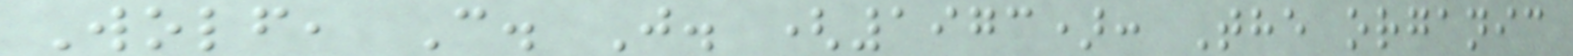Wolf, C. J. (1973): The organic
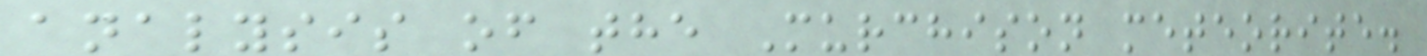analysis of the Murchison meteorite.
